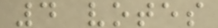4 votes
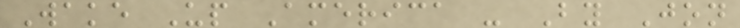Wake Up America - By Jon
